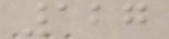127
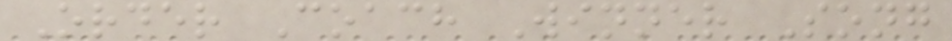Order Coach Winner Song
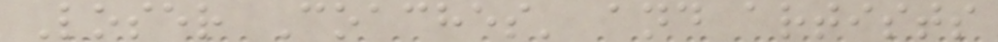Loser Coaches' and artists
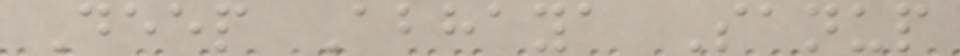Deep Abhaya Sanup
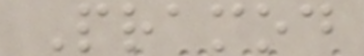Pramod
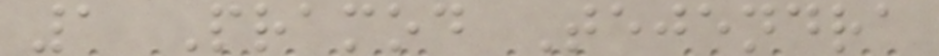1 Pramod Tejendra
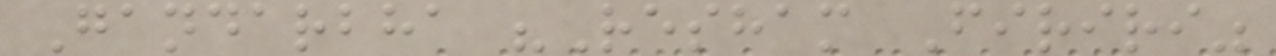Gandarbha "Resham Firiri"
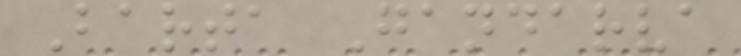Barta Gandarva
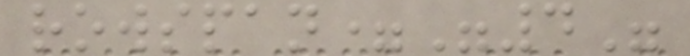rowspan="4"
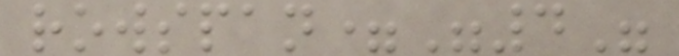rowspan="4"
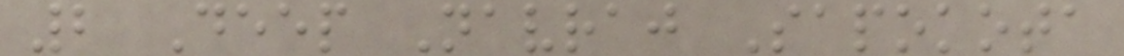2 Deep Navraj Sapokota
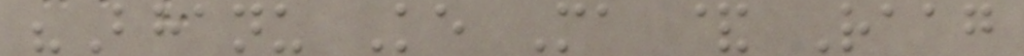"Bhanu Ke Ma & Raag
